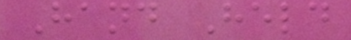Hand Held
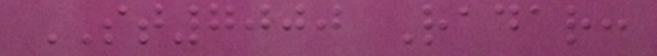ST7000 Radar:
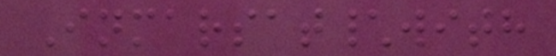Inmarsat\with
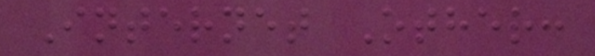Internet Other:
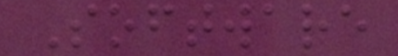Software
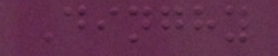Dinghy
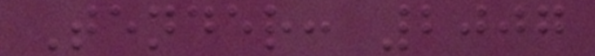Tender: 2007
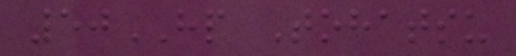50HP Tohatsu
